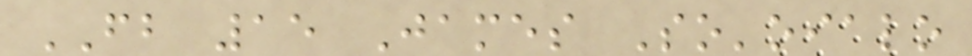FB 15 James So'oialo
